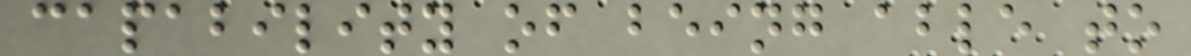capability of being able to
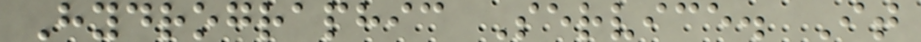Hydrographic Service. It
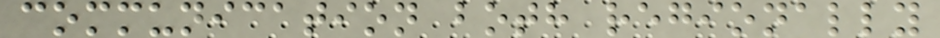communication both regionally
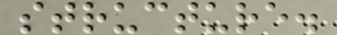structure.
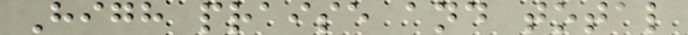High praise and total
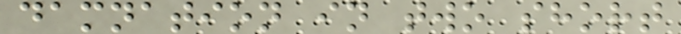damnation in two short
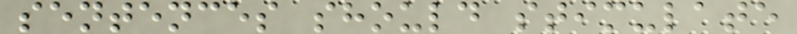sentences should stimulate
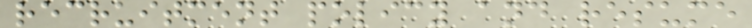recruitment policy and resume
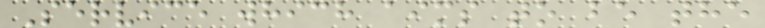Service which aims to be the
